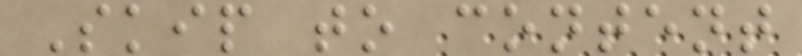Skip to content
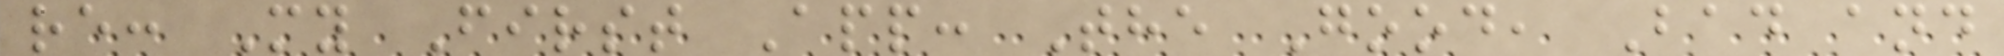re: My First App: The Good, Bad and
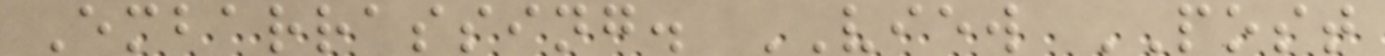Embarrassing. VIEW POST
